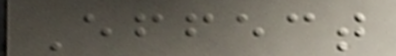Effect
